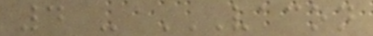4 - VACON
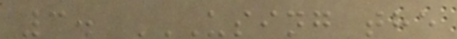3. USING THE
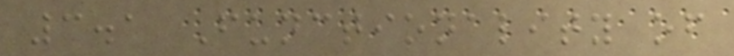3.1 Functionality of
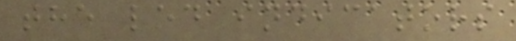the led indicators
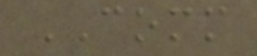COMM
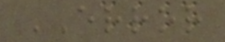ERROR
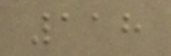118
